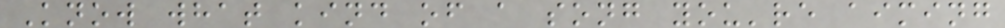Know what kind of a song you're aiming
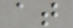at
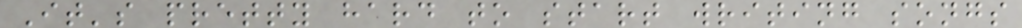It's pretty hard to start writing songs
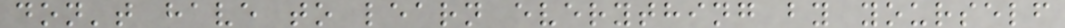don't have to learn everything by yourself
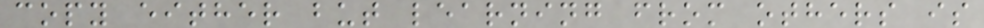copy either but learning from others is
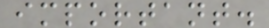important.
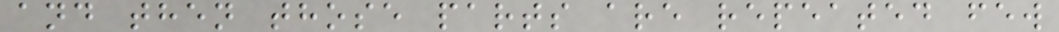and then those parts are repeated few
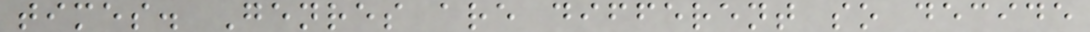times. Genres are different so decide
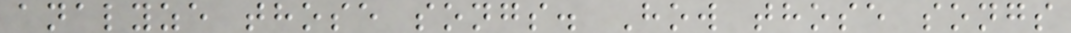analyze those songs. How those songs
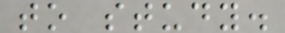to study.
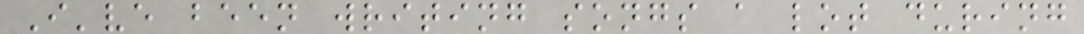I've been writing songs a lot during
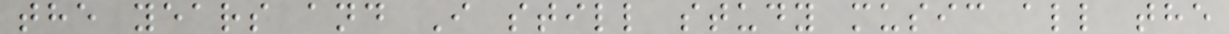the years and I still study music all the
